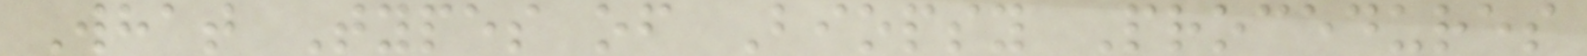What Types of Biopsy Procedures
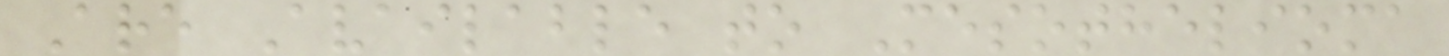Are Available to Mesothelioma
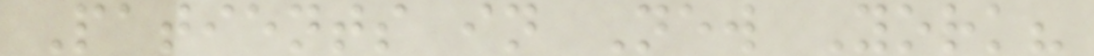Patients in New York?
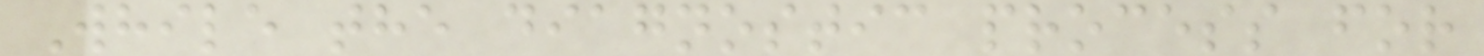While the diagnostic process for
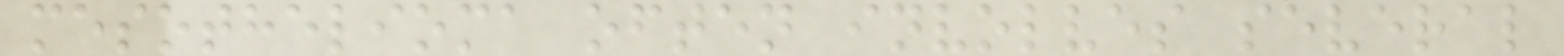mesothelioma often involves several
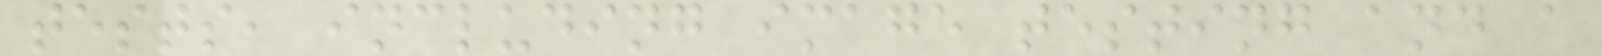tests, including image testing and a
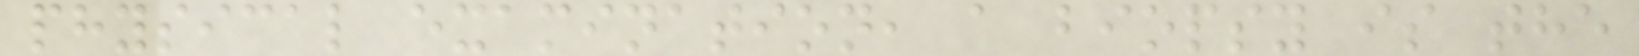physical examination, a biopsy is the
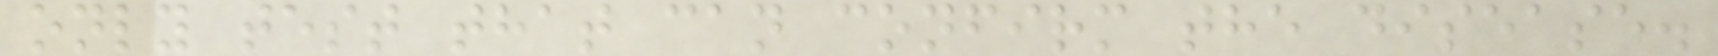only test that can confirm the disease.
